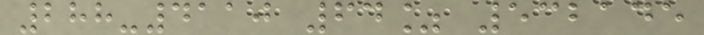288-4110 64% 532145
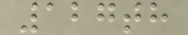127th
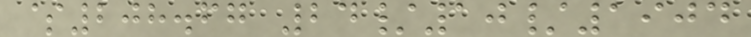$208.67 24/10/1904
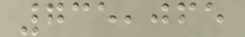735,065
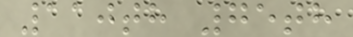110th 75th
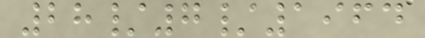28/7/1964
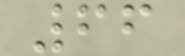66
